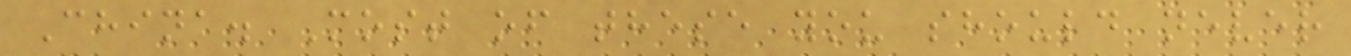China. Most of these you should never
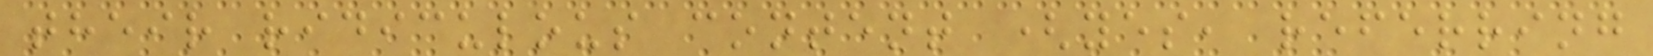their ridiculous content (yes, referring
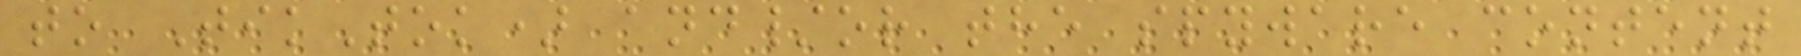to TikTok) and/or the spyware content
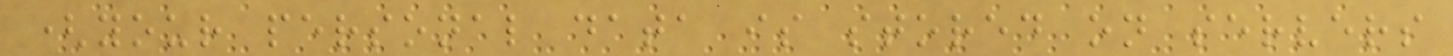(your personal data is stored on servers
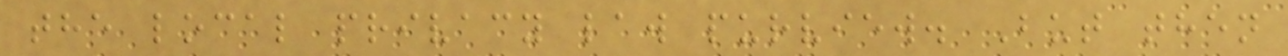the local privacy law purview. But then
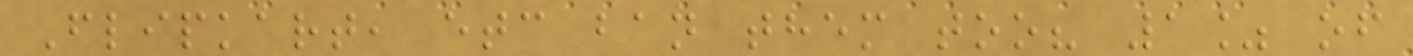Flipkart, etc ban them too? 1% of
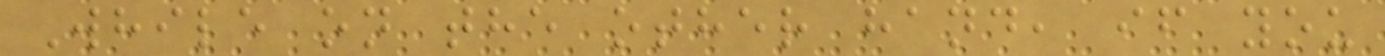While on the other hand, if you
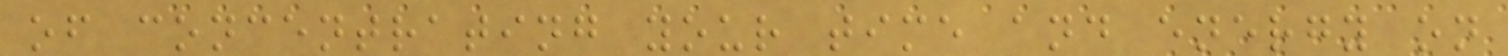of concentrating your time and energy on
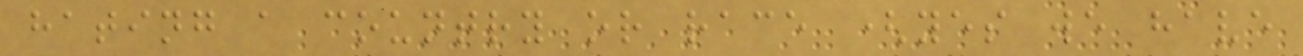hating a country or race (yes we have
